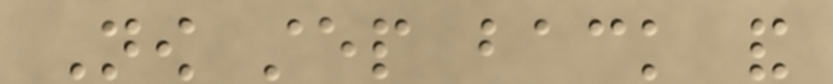Now step back and
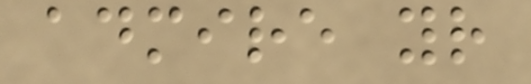admire your
